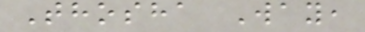Thosha Way,
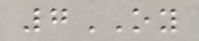7OY
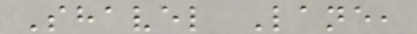Shavel Lane,
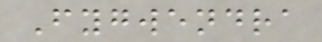Fygwendra
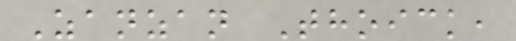Zanzan Thoick,
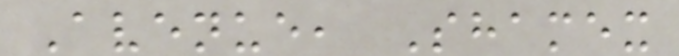Avenue, Shamex
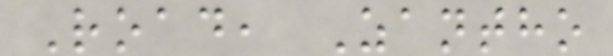Road, Zantho
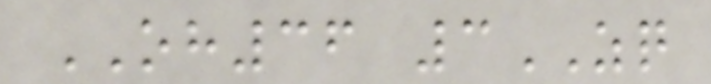OH36 3ZQ
